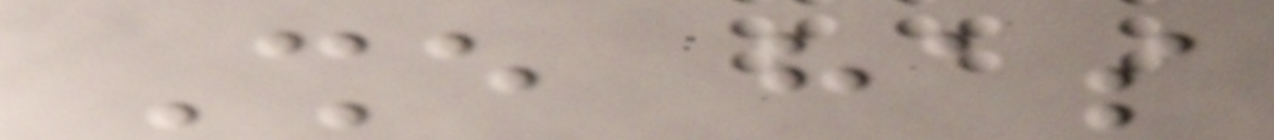She has
